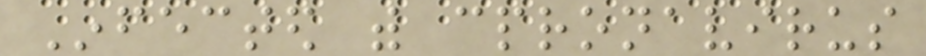Infected with cpronavirus
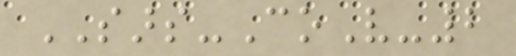SARS-CoV-2
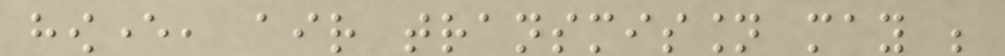however, air transmission may be
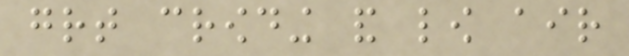great crowding and low air
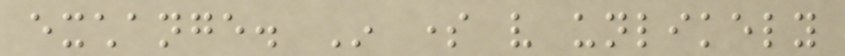exchange. In some very unlikely
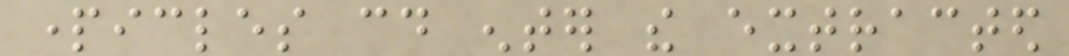particles could enter the extracted
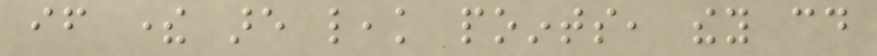if there are leak points, they could
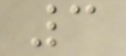3
